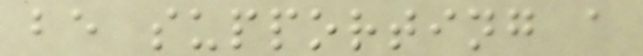be supporting a
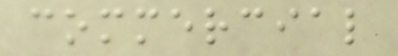commercial
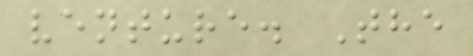venture. The
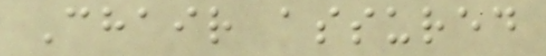Chair assured
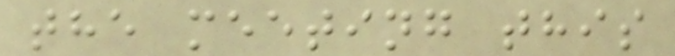the meeting this
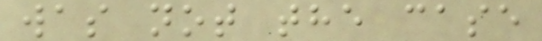was not the case
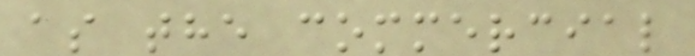as the commercial
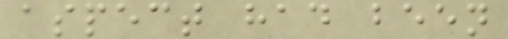aspect had been
